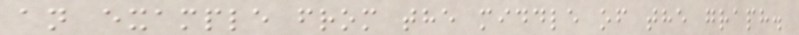an example from the middle of the graph.
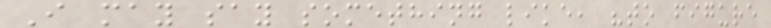I may say something like, "to figure
